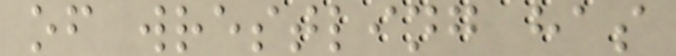of wrestling has
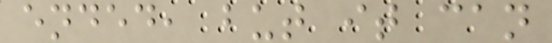ended, but it can
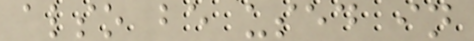also be used in
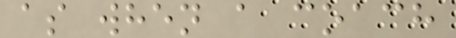as when a coach
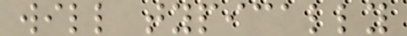will typically
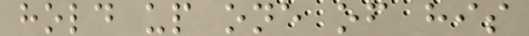hold up one of his
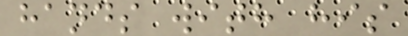hands with his
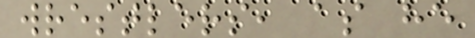wrestlers, as he
